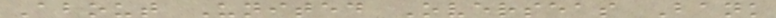About United Overseas Bank
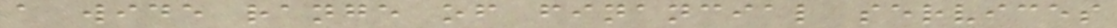a wide range of financial services
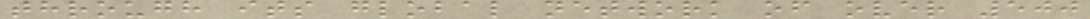through its global network of over 500
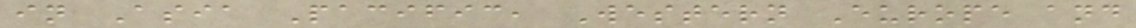in Asia Pacific, Western Europe and
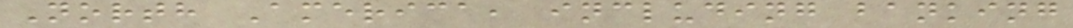North America, including banking
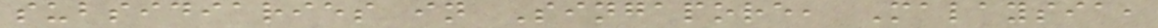subsidiaries in Singapore, Malaysia,
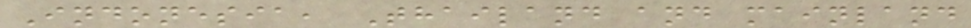Indonesia, Thailand and mainland
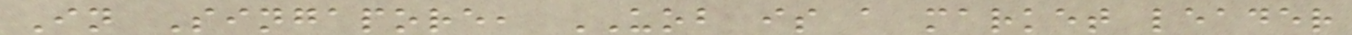In Singapore, UOB is a market leader
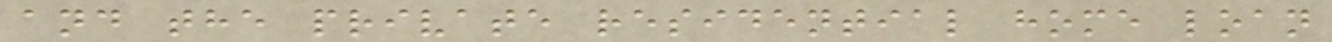and the private residential home loan
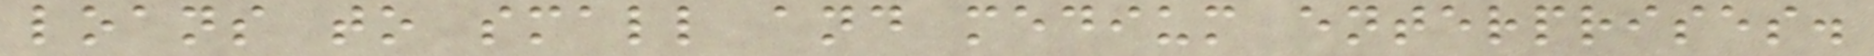loans to small and medium enterprises.
